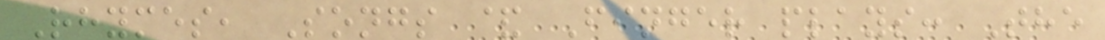Rhymes, Songs & Finger plays: The
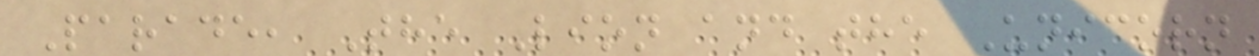Parade, The Lion and the Unicorn
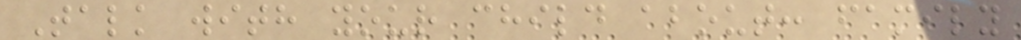Talk with your child about: family
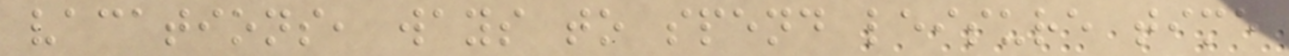vacations, ways to spend leisure time
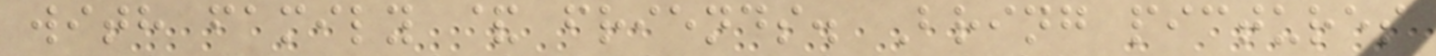with family & friends. Bring pictures
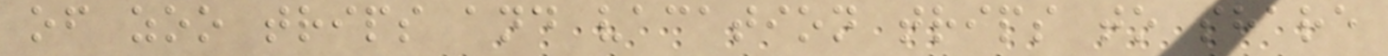of zoo trips and vacation trips to share
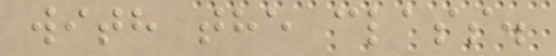with the class.
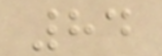84
